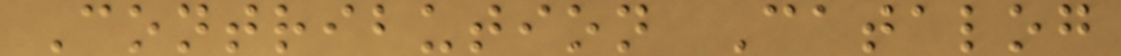Contribution Catalog
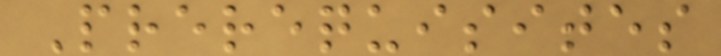Prerequisites
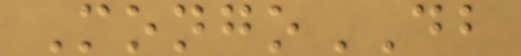MongoDB
